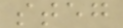steg
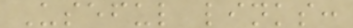Useful links:
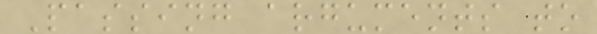Passing arguments to
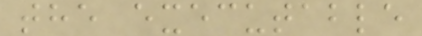the executable
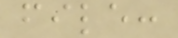file:
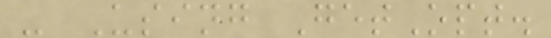- Using GetOpt.
